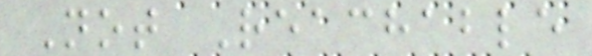Not Reachable
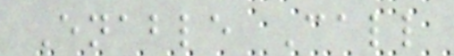Enable Call
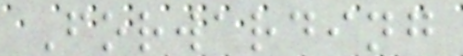Forwarding
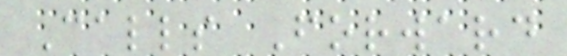Calls Forward
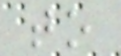to
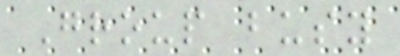Group busy
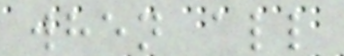when all
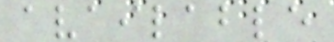available
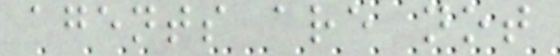agents are not
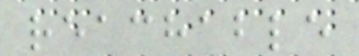reachable
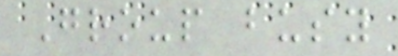Group busy
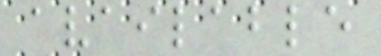available
